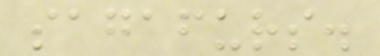sagafurs.
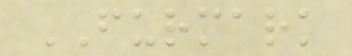FURMARK
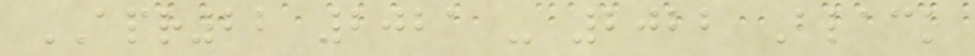APR22 2021 - 2022 Black
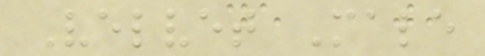Velvet Male
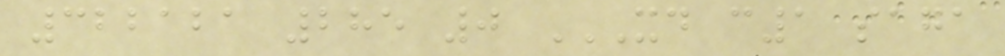322121 285 0 XD C1 SAGA
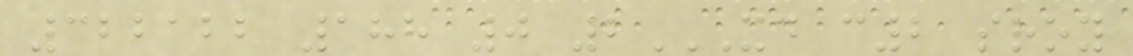322122 188 0 2XD C2 SROY
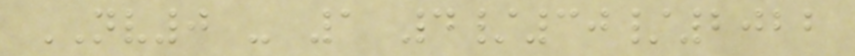NV0 - 1 4/30/2022
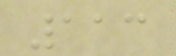113
